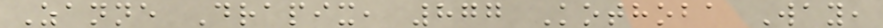Zanne Drapix, 877 Kothoba Way,
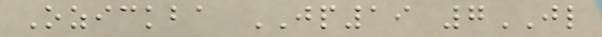Ozickba JP19 7JL
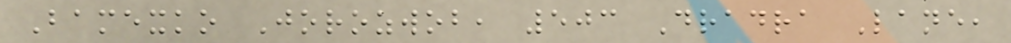Bamexko Jorozwob, 503 Dradra Lane,
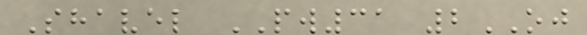Shavel PW31 2OJ
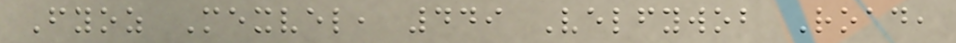Fyoz Mexvel, 449 Velfywob Road,
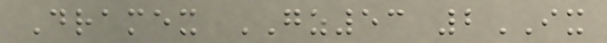Dramex GZ53 2IX
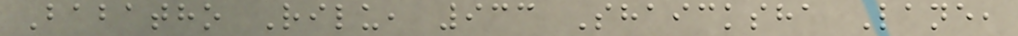Babatho Rilu, 933 Shaicksha Lane,
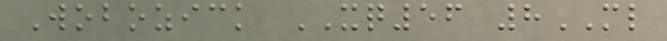Wobozick XQ56 8ML
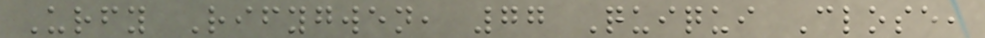Urfy Rifygwen, 77 Quiqui Close,
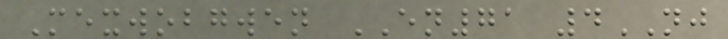Mexwobgwen EN71 4NJ
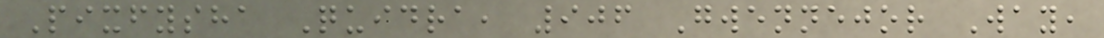Pixfysha Quidra, 906 Gwennejor Way,
